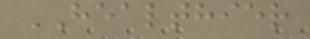HEALTHIER
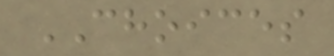CHOICES
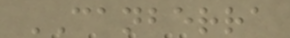CANBERRA
